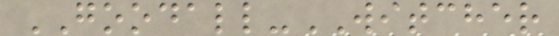GOODALL-WITCHER
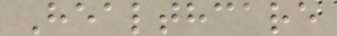Healthcare
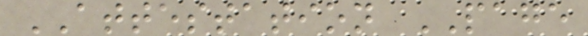ATTESTATION PAGE
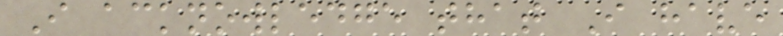I acknowledge that I have
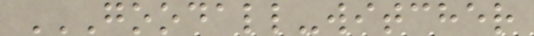GOODALL-WITCHER
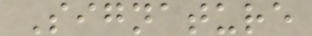Signature
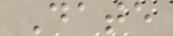Date
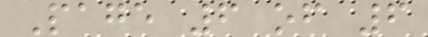Page 6 of 6
